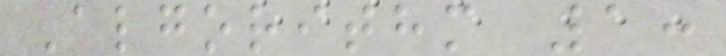Algorithm 1:
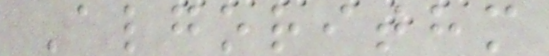Algorithm
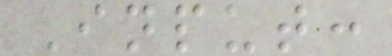Input:
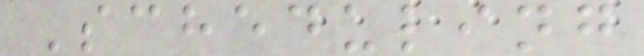Scheduling
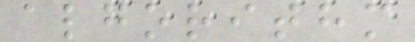algorithm
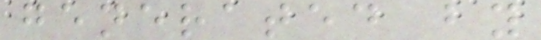generated by
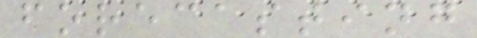forecasting
